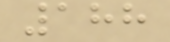188
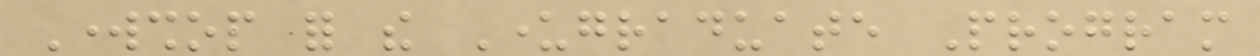Workshop for the Undergraduate Program
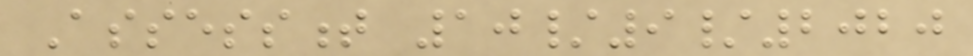Assessment 10/9/2020
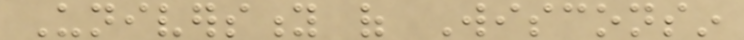University of Wisconsin
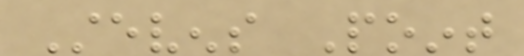Stevens Point
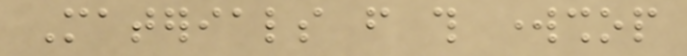Materials from this workshop
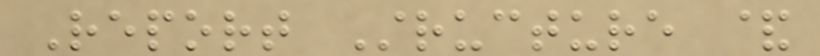Report Structure &
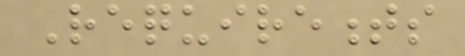Requirements
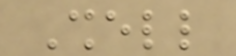Shell
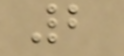2
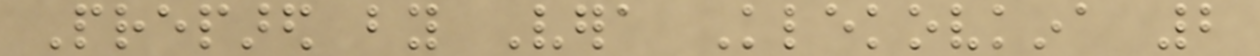Prepared by Vera Klekovkina 2
